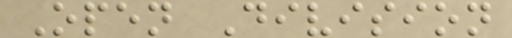Open Division
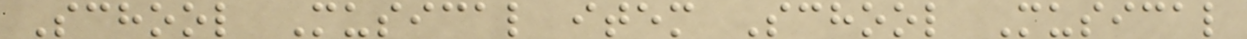School Musical item School Musical
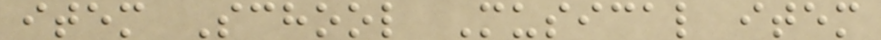item School Musical item
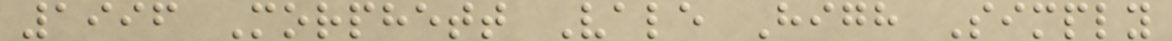1996 Morphett Vale High Simply
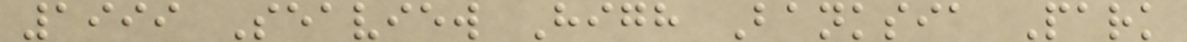1999 Seaview High Banksia Park
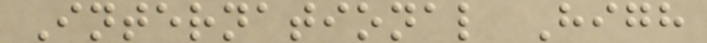International High
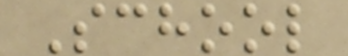School
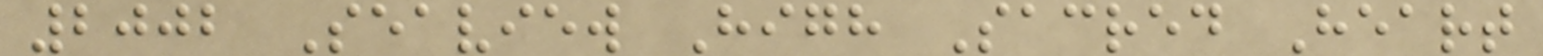2002 Seaview High Sacred Heart
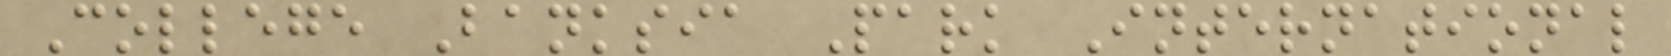College Banksia Park International
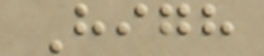High
